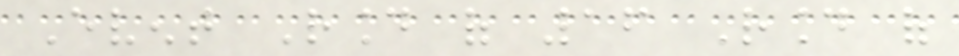Event Round of 16 Round of
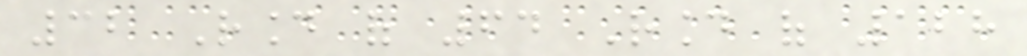32 Round of 64 Round of 128
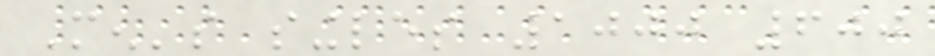Men's singles 1000 600
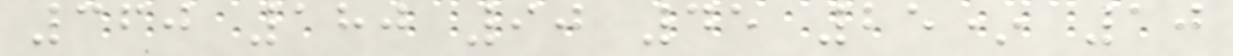360 180 90 45 25* 10
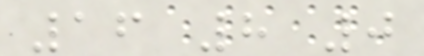16 8 0
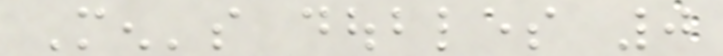Men's doubles 0
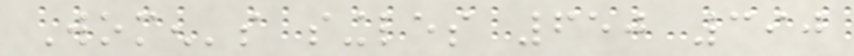Women's singles 650 390
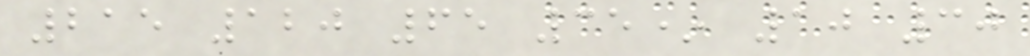215 120 65 35* 10 30
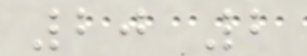20 2
